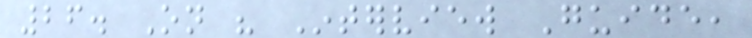26. On his Interview Guide,
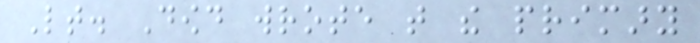Lt. Dowd wrote that the primary
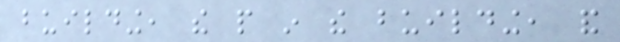building, the people in the building, and
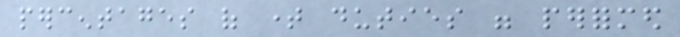percentages of time duties were performed
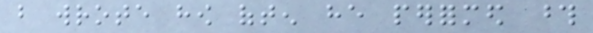but wrote how often he performed those
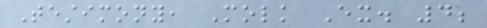Testimony, Molk Ex. 4;
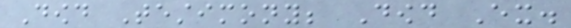Dowd Testimony; Dowd Ex.
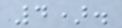4).
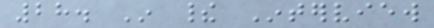28. In their Interview
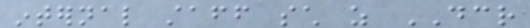internal staff such as DCR
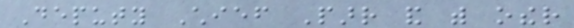Deputy Chief Parr and with other
